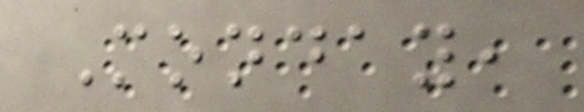Monday,
